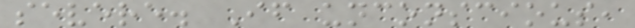severe. If unconscious,
